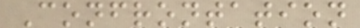Confrontation
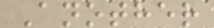Another
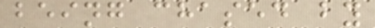being chased by
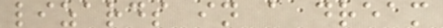lizards in a dream
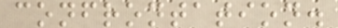confrontation.
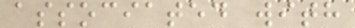associated with
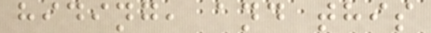hiding, and this
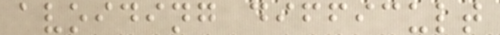avoiding difficult
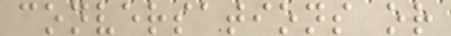conversations or
